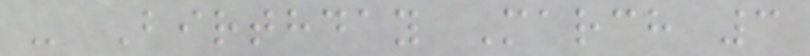- Birthday March 3
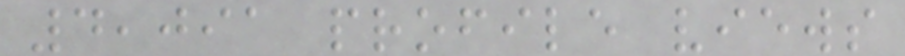4,091 profile views
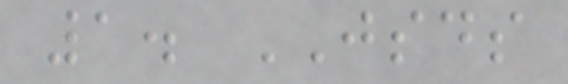1. JSDS
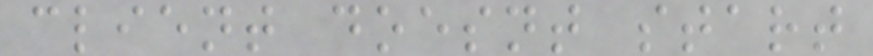client doesnt start
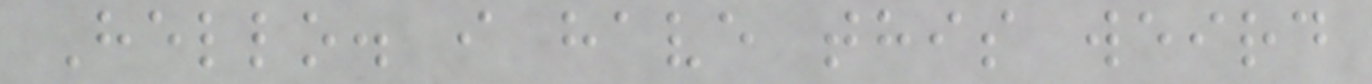Hello. i have this weird
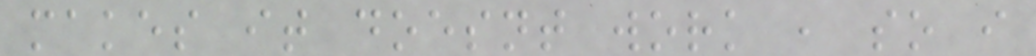makes it doesnt work , so i
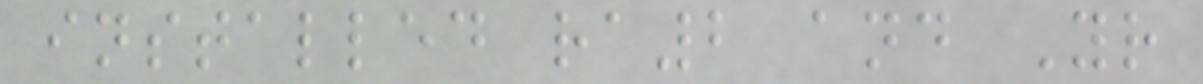installed ra2 and Yr
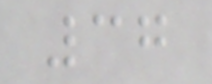37
